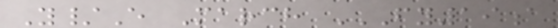Y/E March FY19A
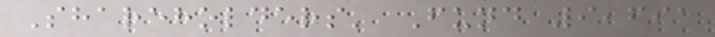Shareholders' Fund 9,691
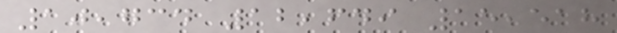10,734 12,649 15,518
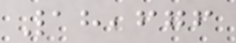18,676
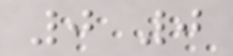0 0
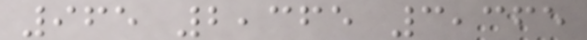965 2,365 3,365
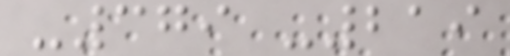-379 -219
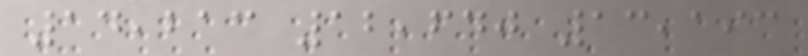14,213 12,640 13,193
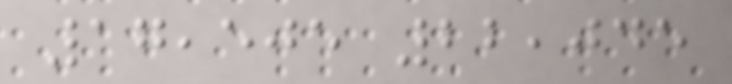17,505 22,045
